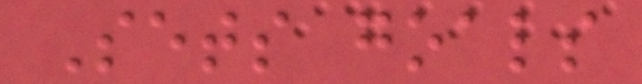Sets goals
